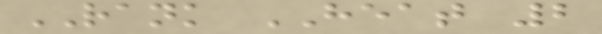RANK HEAT 2
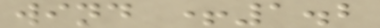wind +1.2
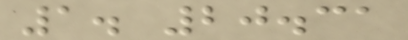1. 20.31
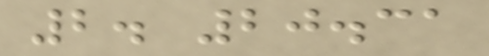2. 20.31
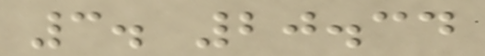3. 20.34
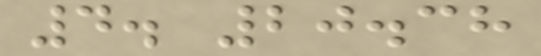4. 20.38
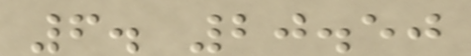6. 20.50
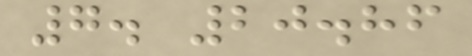7. 20.86
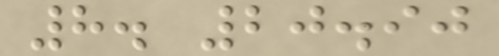8. 20.90
